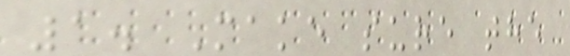1. Make sure the
